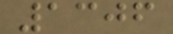1306
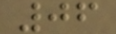06
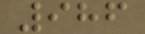986
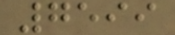7599
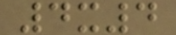4x4
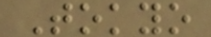Tokyo
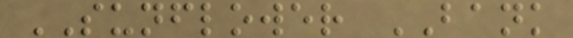SUNFLOWER BANK
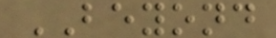BEYOND
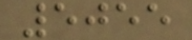5055
